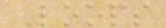Loops
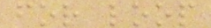for loop
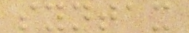syntax
